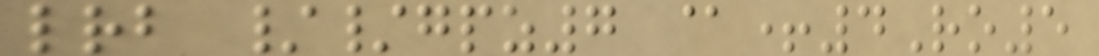lrb //gpz7 @+4Ro5
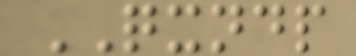QXNDP
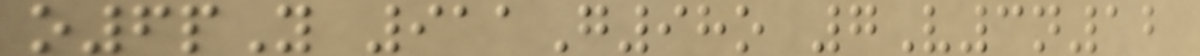o6pY 911G98o 7V3n12
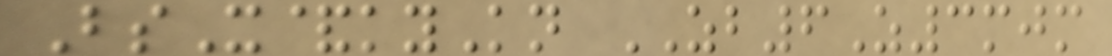BsX&kyKn ZB6Z3mjm
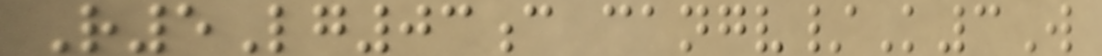R5Lg03c cangv/K3W
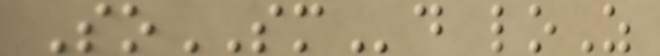SoSMd loZ
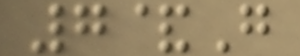7&G
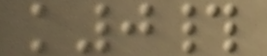k0#
